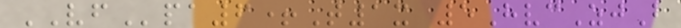VFpa6+T1x 5HvcZjB
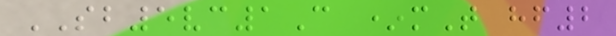SB5vc1C *mT hf2
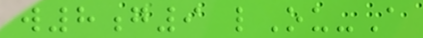w8g9 lOu-A
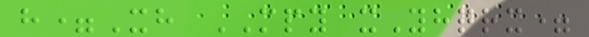h=Xh MPY xYhqrx=
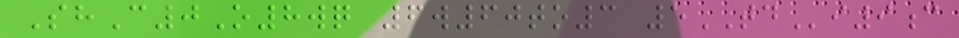ShC0O8wq 6w60to3 5TDi9c
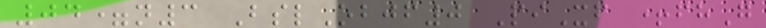04=n3 BslObjf0 PiXf +fhG
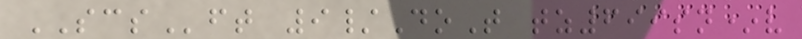SCSft 9/DoT tz699sn*v
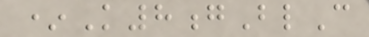*K8gBlC
